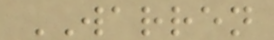WARREN
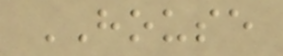HOUSE
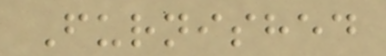Furnished
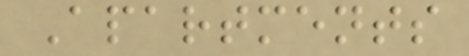Apartments
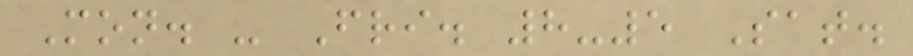Mon. - Fri. 8-5 Sat.
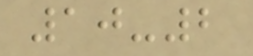10-2
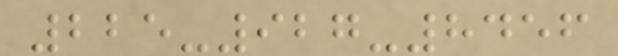225-927-8456
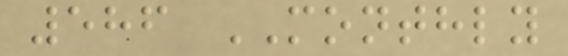586 MONTHLY
